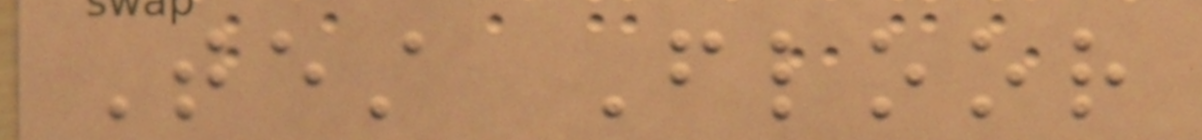Test Floor
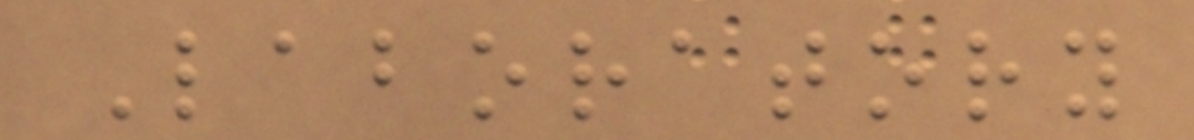Laboratory
